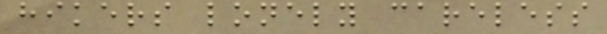hikers lonely careless
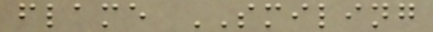flame SMILING
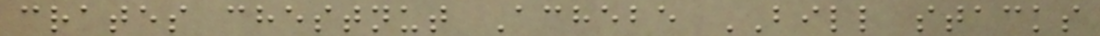crates chestnut Achebe BILL stacks
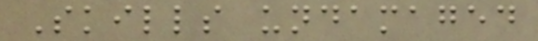Skills undamaged
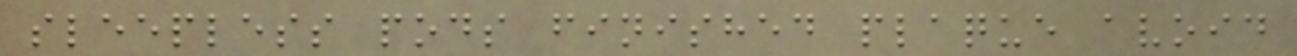sleepless pods finished plaque avoid
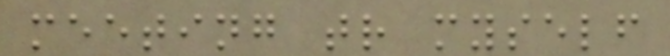meeting tr myself
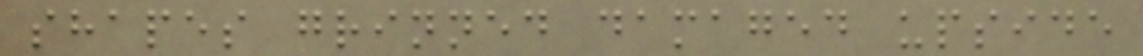shapes grinned damaged upside
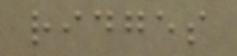ridges
